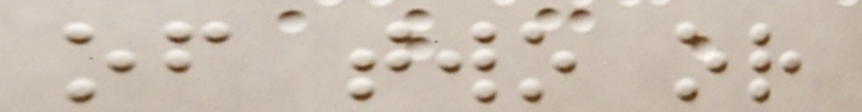of two or
